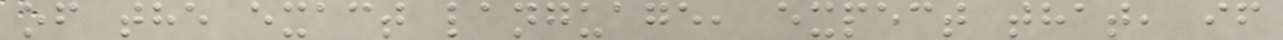of the exact language, expect that, if
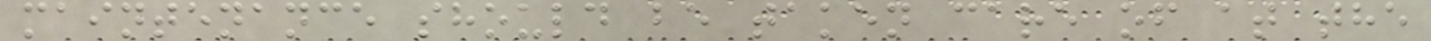maintenance should be taken care of at the
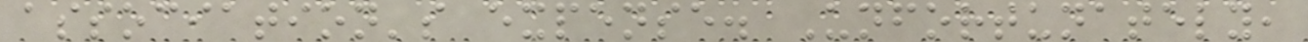association's expense. Unfortunately,
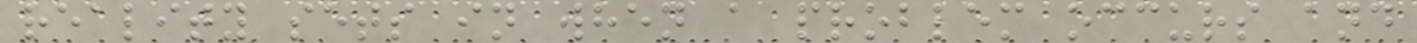reality sets in when a problem occurs and
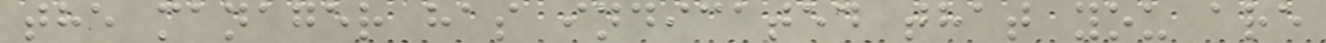the manager has indicated that you are
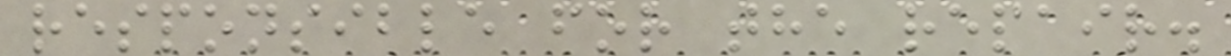responsible for the repair.
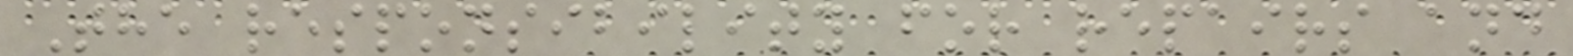The responsibility for repairs and
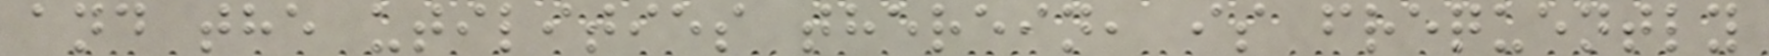and the utilities therein, is frequently
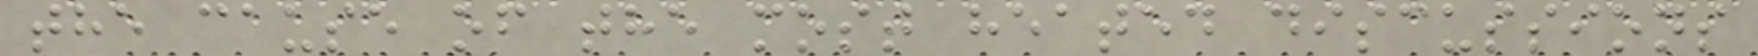the cause of the most heated discussions
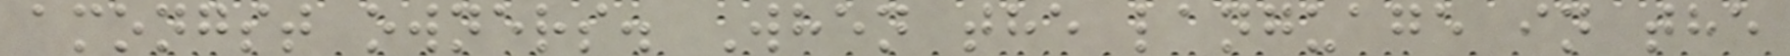amongst owners. When the language in the
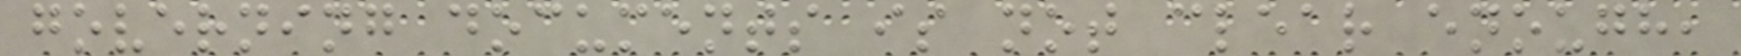governing documents is not clear enough,
